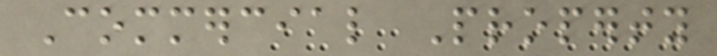Commercial Property
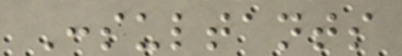Consultants
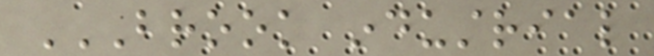BROOK INDUSTRIAL
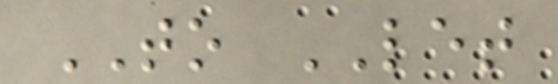TO LET
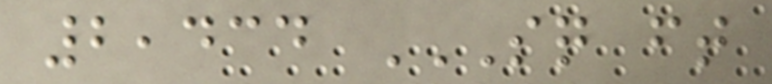2,434 SQ FT
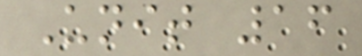Unit 16
